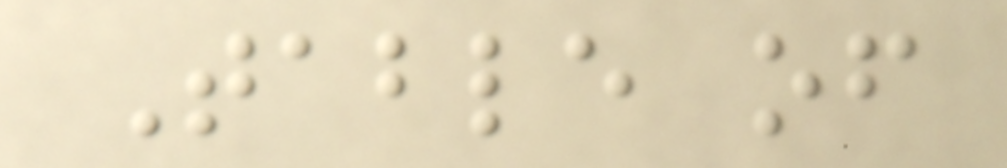Table of
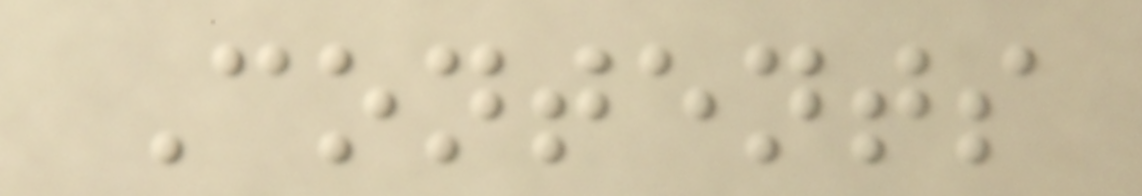Contents
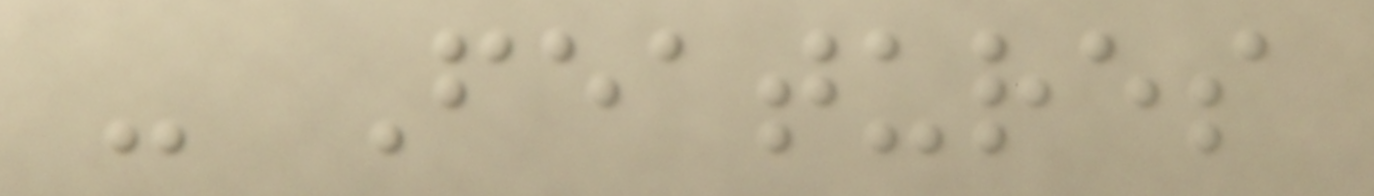- Features
